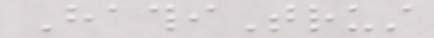HathiTrust
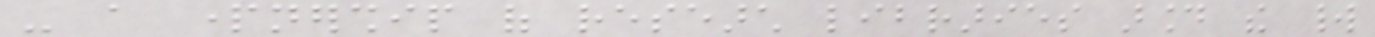- a partnership of research libraries around the world
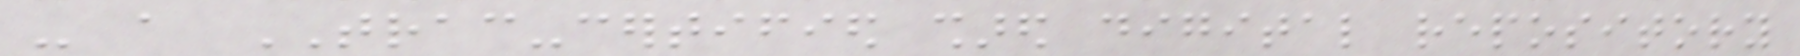- a TRAC-certified shared digital repository
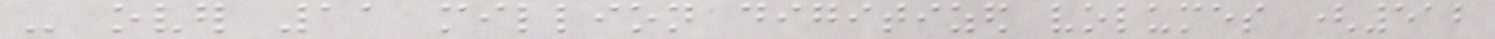- over 11 million digitized volumes (512
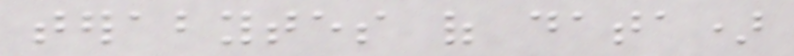terabytes of data)
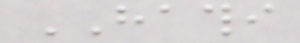HATHI
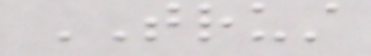TRUST
